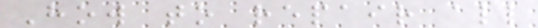How to repair all
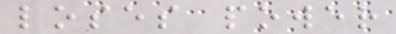loses power
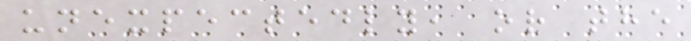unexpectedly, or the
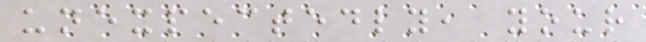unexpectedly, your
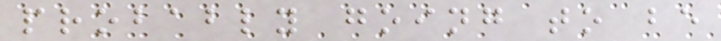probably going to be
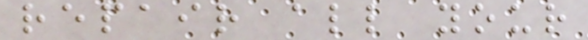repair all your
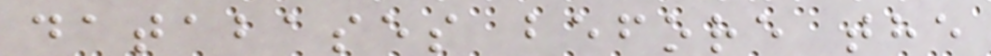databases before the
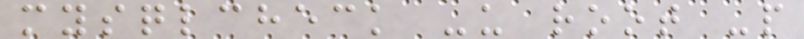mysqlcheck -u root -p
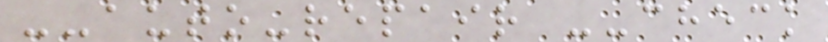--auto-repair --check
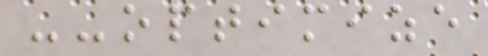--optimize
